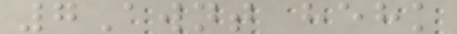7Awnt hehk
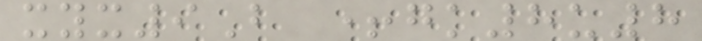xyx9B +gk8u8
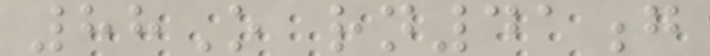88O rn41g
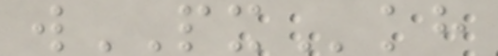wPXkh
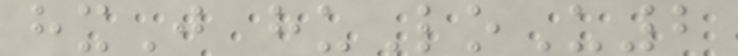hxJ huLoU2
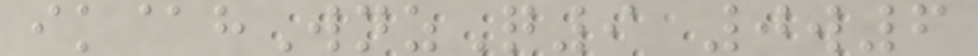ik@hWnzQ9 0w6
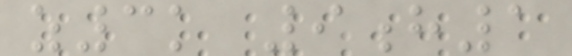z3k 9h1
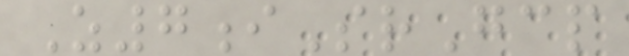Z7iSrGcp
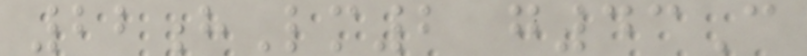22hLm2 g43C
